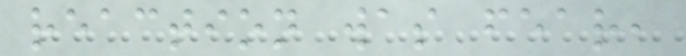reaction was fear,
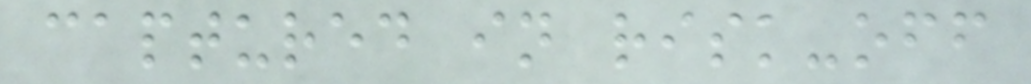captured in risk-off
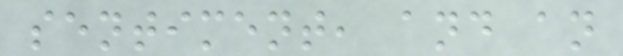sentiment, and an
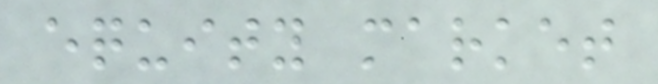equity market
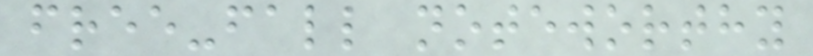free-fall noteworthy
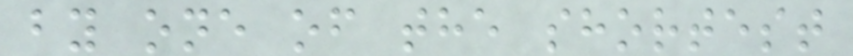by one of the shortest
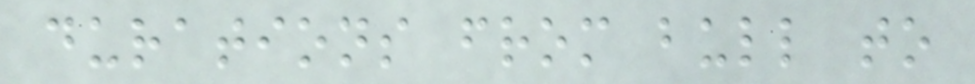durations from bull to
